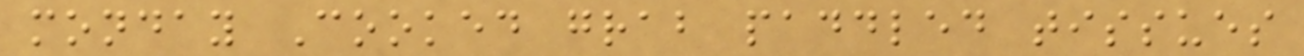monday Cooked grab paddled tissues
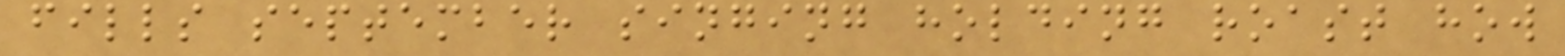fills september singing holding roast how
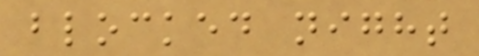blocked night
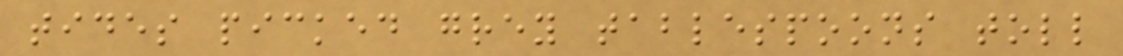tides picked grey tablespoons toll
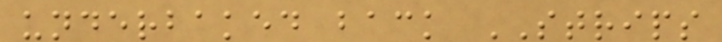underbaked back STRIPS
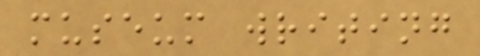museum writing
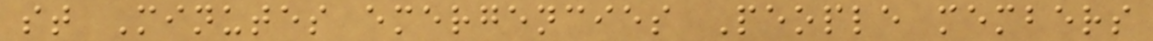st Minutes emergencies People members
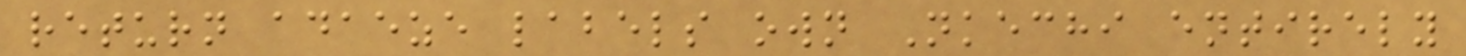return adaeze labels own Nkechi entirely
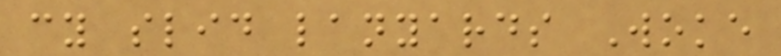cy slid lanyards Woke
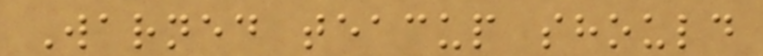Warned teacup should
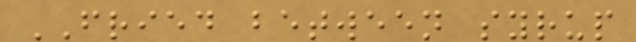FRIED between syrup
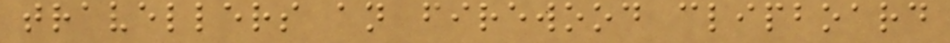travellers an firewood clipboard
